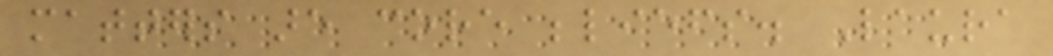matters are core beliefs. Laura
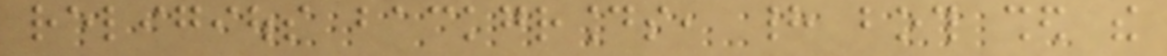religious backgrounds, had both shed the
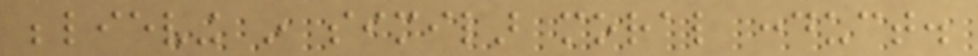believing in similar moral conduct.
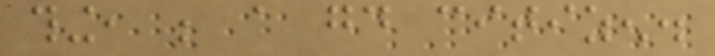thing, be a good citizen.
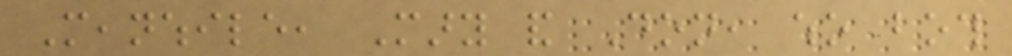Meanwhile, Mary and Don, who both
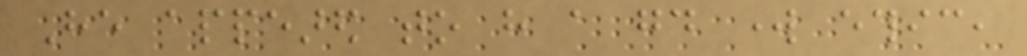He appeared to have a good work ethic,
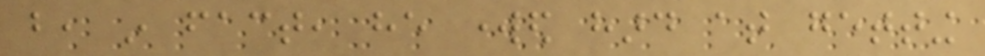but, in fact, he worked hard at getting
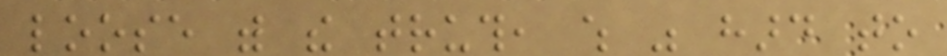loose with the truth, which was hard to
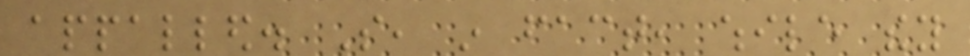appalled. So, in fact, while they
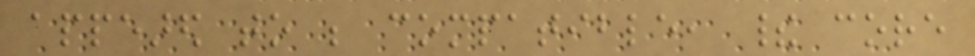appeared to be compatible, their core
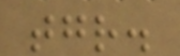together.
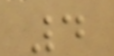4
